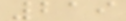219
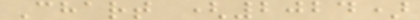Chart (2024)
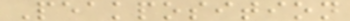Peakposition
